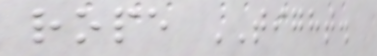rope TIGHT.
